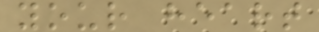your heart
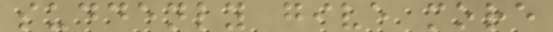suddenly give more
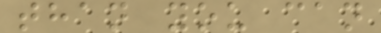than you can
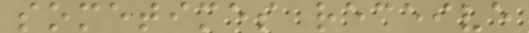sometimes receive
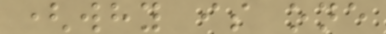(why is one
